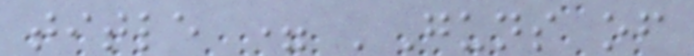title = 'Guns of
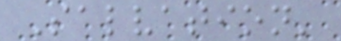Salvation'
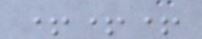+++
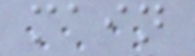main
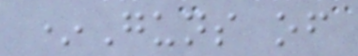*Guns of
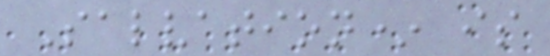Salvation* is
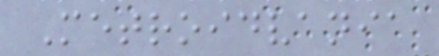Metroidvania
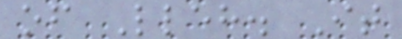of Lleh. It
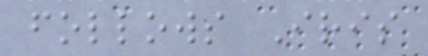follows Iris
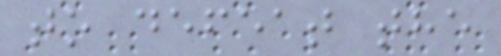to defeat the
